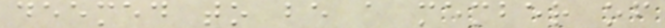deemed to be a member of
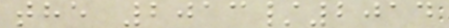the 2013/2014
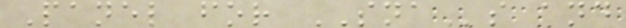Panel for SNAs and
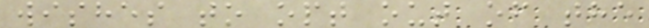wishes to opt out of the
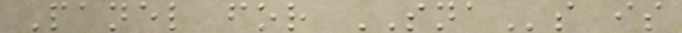Panel for SNAs is
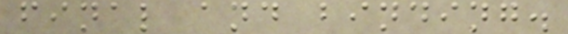final and binding.
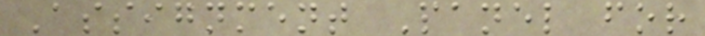Assignment Panel for
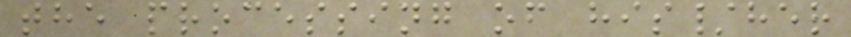the processing of his/her
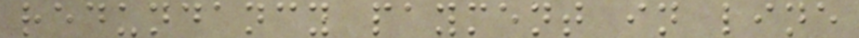redundancy payment in line
